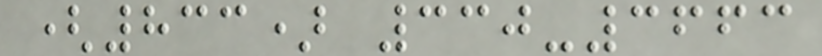(833) 330-3663
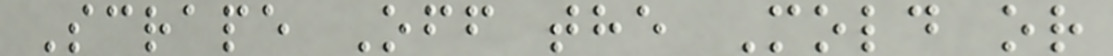Scrape Off the Mold or
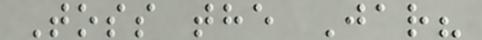Toss the Jar?
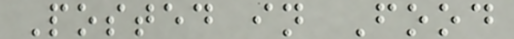Posted in Food
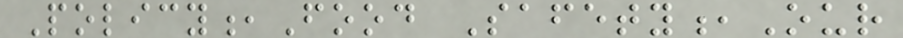Policy,Food Safety,Our
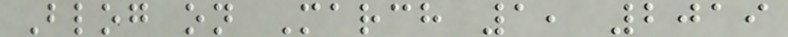Blog on March 1, 2019
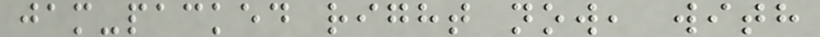jam-packed right now, with
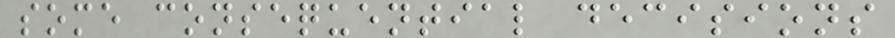some consequential decisions
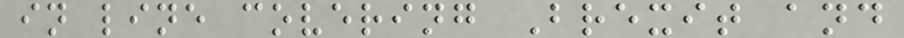in line covering Brexit and
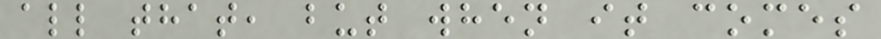all that, but when it comes
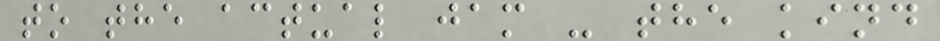to the actual jam - the kind
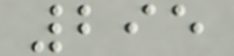295
